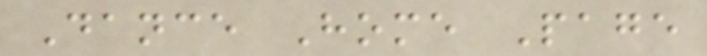Dance Home Page
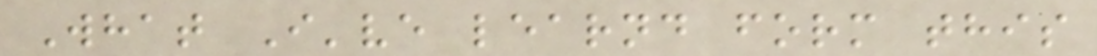What I've learnd form this
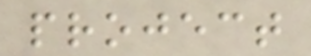project
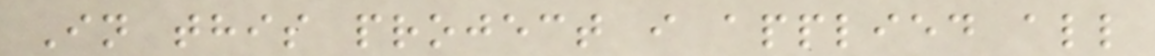In this project i applied all
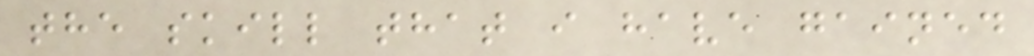the skill that i have gained
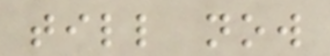till now
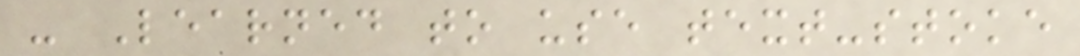- Learned to use text-stoke
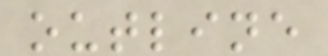outline
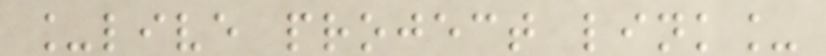_live project link_
